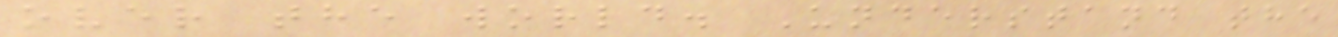over the world. Understand the
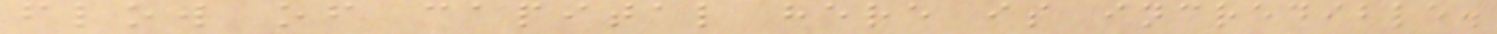flow of capital here is incredible.
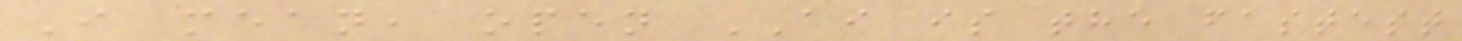I mean, open AI is the fastest
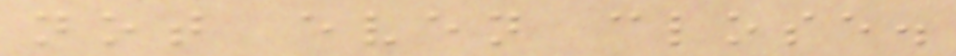not even close.
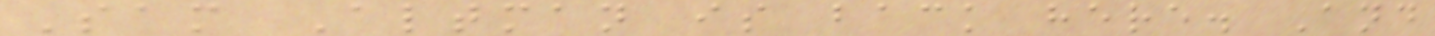Sam Altman is back here. And
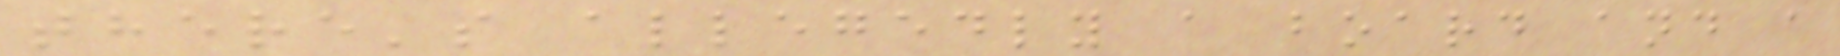there's allegedly a board and a
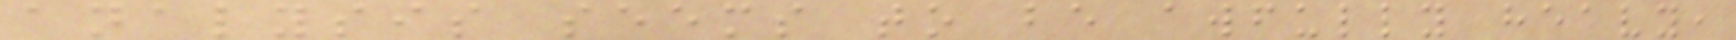analysis seems to be awfully heavy,
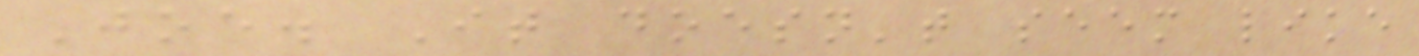Joe. It doesn't seem like
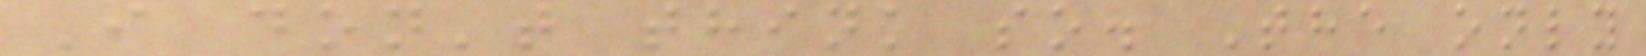I don't think so. The only
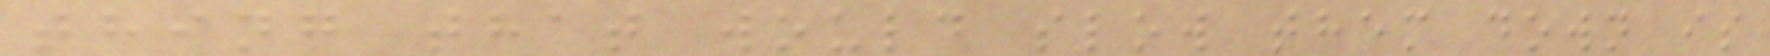thing that would slow them down is
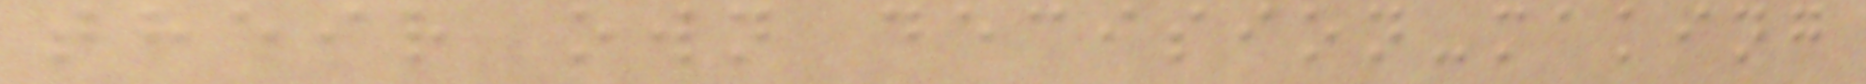their own decision-making
